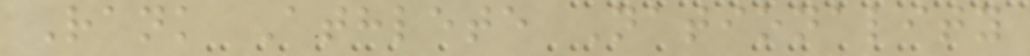Rank Athlete Nationality
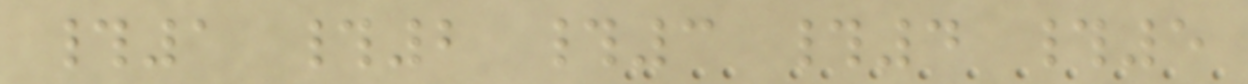#1 #2 #3 #4 #5
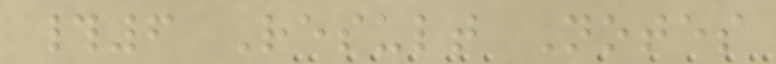#6 Result Notes
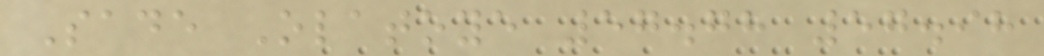Sade Olatoye 57.78 57.98
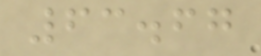63.67
